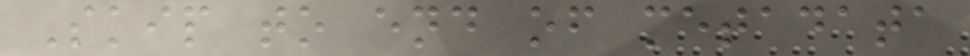Skip to end of metadata
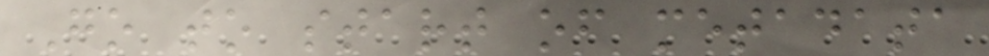Go to start of metadata
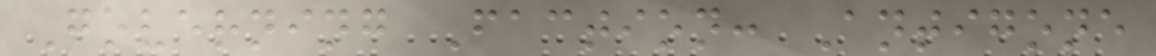Governing Faction: Antigone
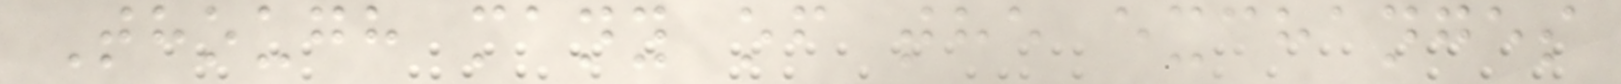Though many of the exchanges
